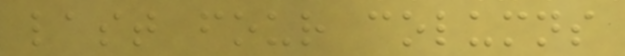last four columns
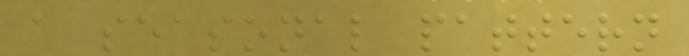a seasonal pattern
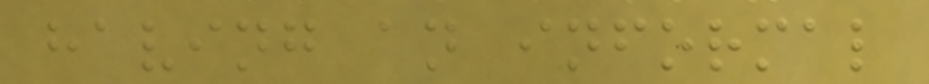having an informal
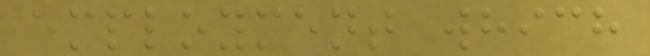employment which
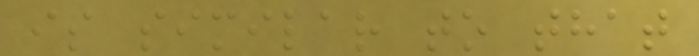is similar to that
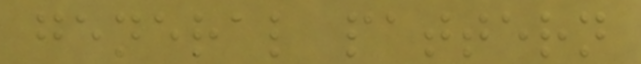general pattern
